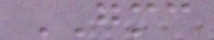GMC
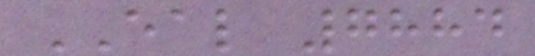EAL 7884
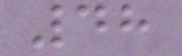48
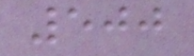500
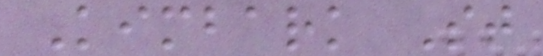Kimbark St
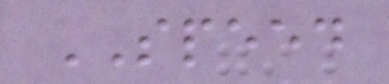SPEED
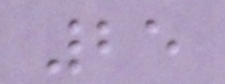25
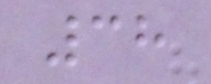38
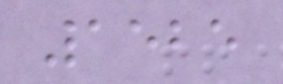1525
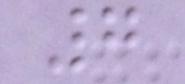7
